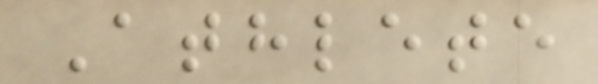Athlete
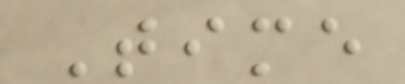Time
